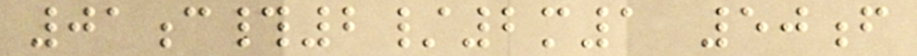01c#2/2m1 50f
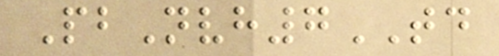PbNvh7TD
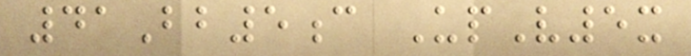41Bb5c UpV5x
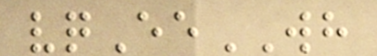vqEeWH
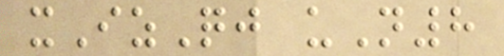xIzQj uN8
